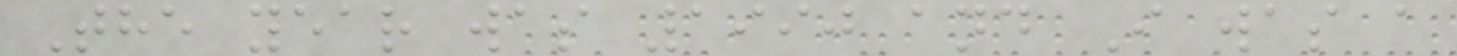The year was 1990 and I was a
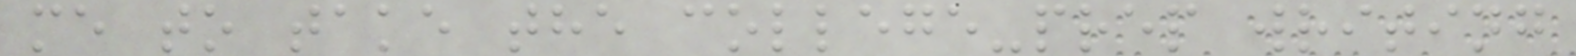me to take the college-prep writing
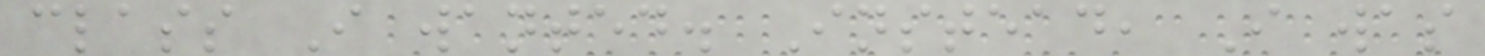class I wanted. Instead, I was
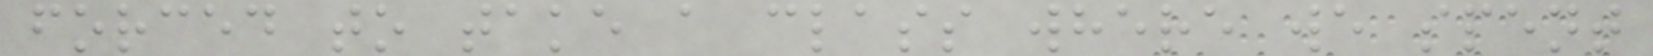forced to take a class where we spent
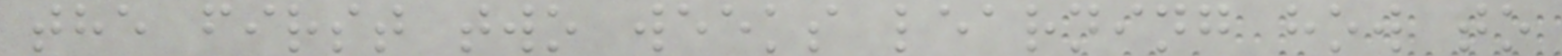the first two weeks learning how to
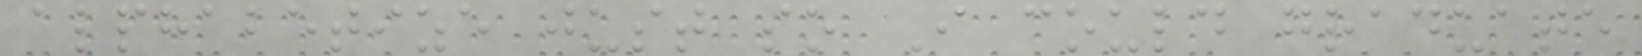alphabetize just so I could graduate
